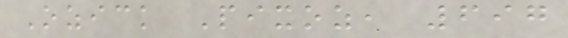Ozick Pixoz, 697
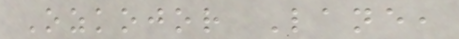Ozkojor Lane,
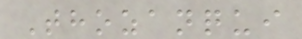Thozanqui
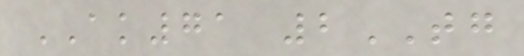AK71 2TG
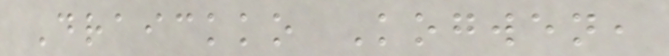Draickko Kogwen,
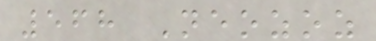568 Neozoz
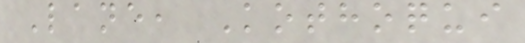Lane, Kothoqui
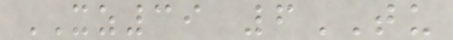XZ39 6TU
